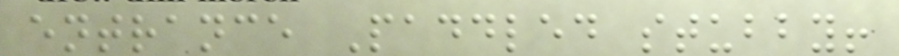entrance Paddled stubby!
